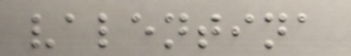valentina
